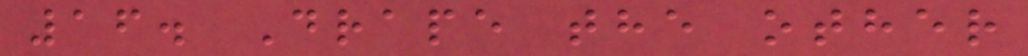16. Drape the other
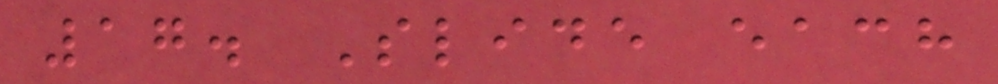17. Slide each
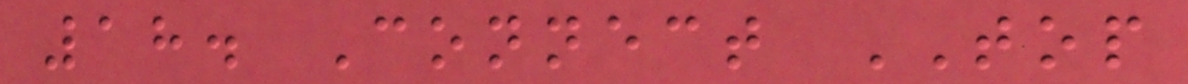18. Connect TOP
